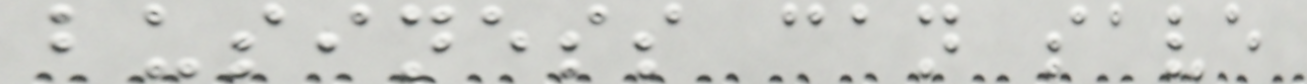business can save
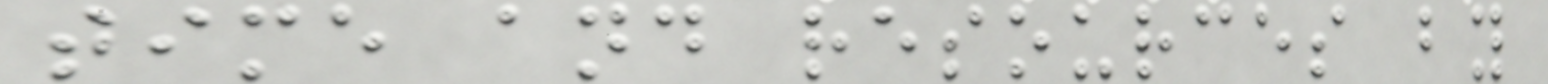time and resources by
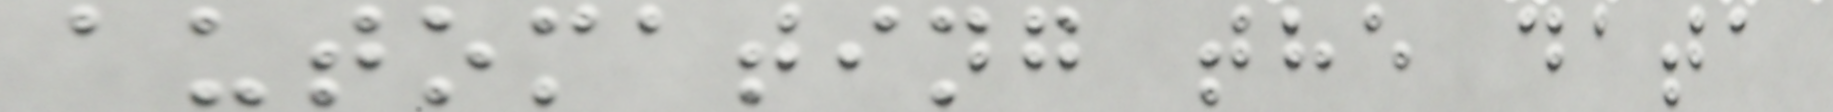automating the data
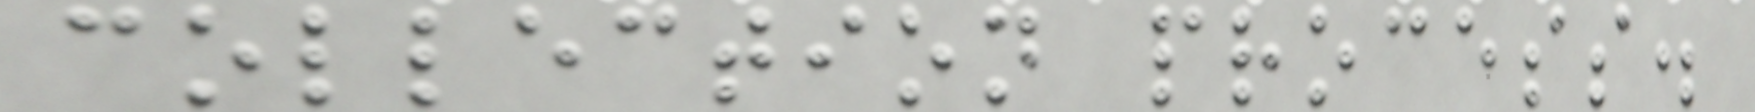collection process.
